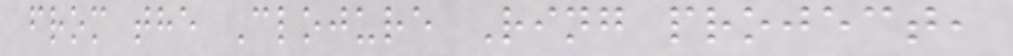from the Clojure Ring project,
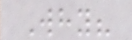Why?
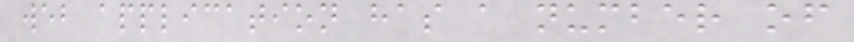web application has a number of
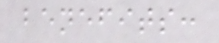benefits:
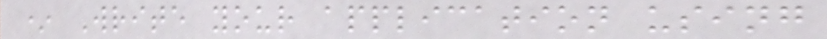* Write your application using
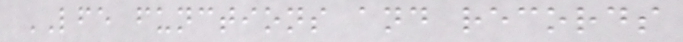LFE functions and records
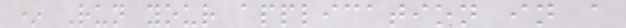* Run your application in a
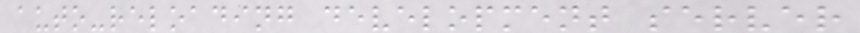auto-reloading development server
